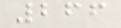266
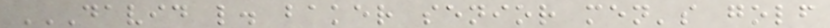DAVID L. BAKER SENIOR MEN'S GOLF
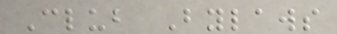Club Bylaws
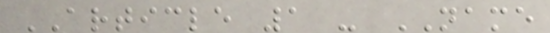ARTICLE 1 - NAME
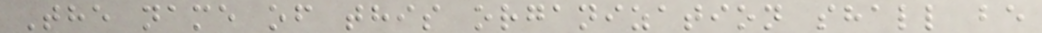The name of this organization shall be
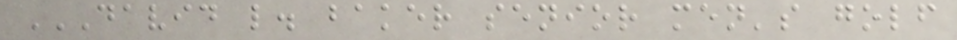DAVID L. BAKER SENIOR MEN'S GOLF
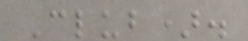Club).
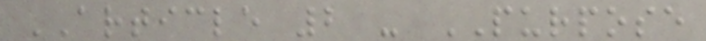ARTICLE 2 - PURPOSE
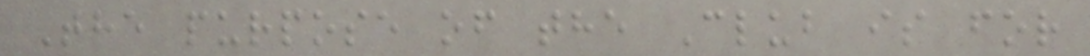The purpose of the Club is for
